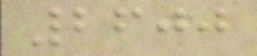2600
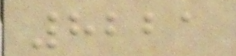8221
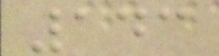143
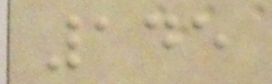145
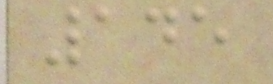145
